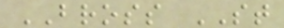BROSS ST
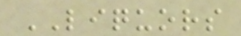LIQUORS
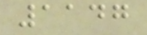1147
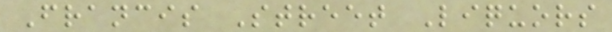Francis Street Liquors
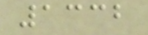1332
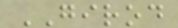GIROD
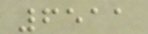6511
